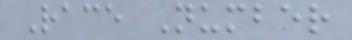Race Number
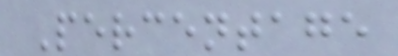Percentage
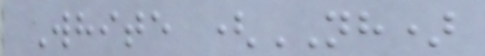White (NH)
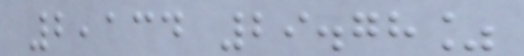2,134 29.78%
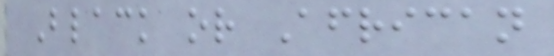Black or African
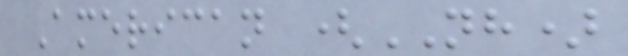American (NH)
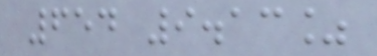654 9.13%
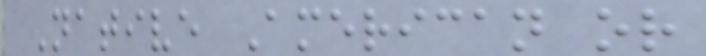Native American or
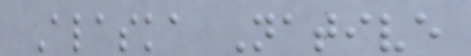Alaska Native
